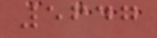5647
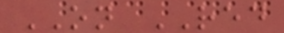ON RED
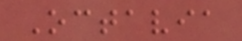Octavia
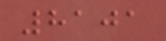8101
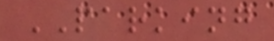PARKING
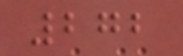272
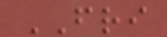FRI
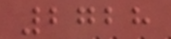2728
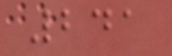241
